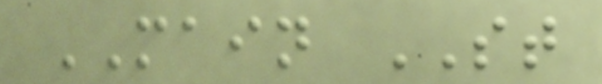MAIN ST
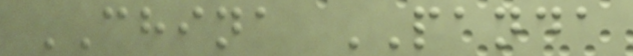CHINA PANDA
